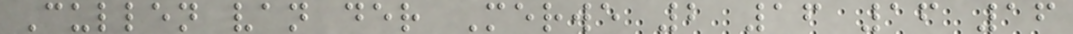Cullen van der Merwe 2 16 16 16
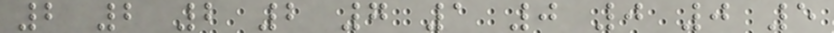2 2 2 2 7 1 0 0 0 5
